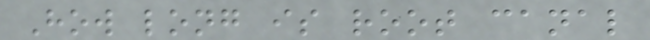How long is root canal
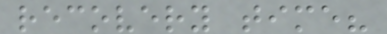recovery time?
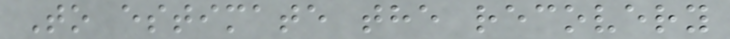To estimate the recovery
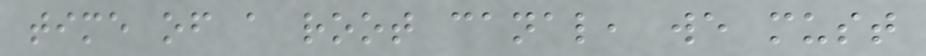time of a root canal, we must
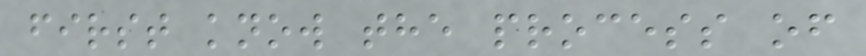first know the process of
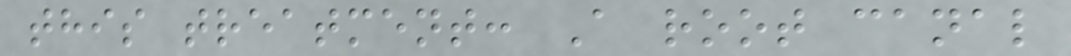this treatment: A root canal
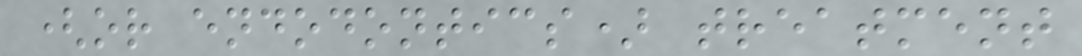(or endodontics) treatment
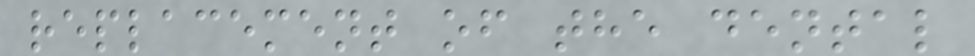replacement of the dental
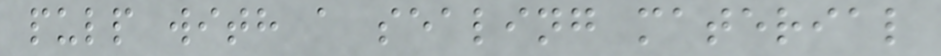pulp with a sealing material
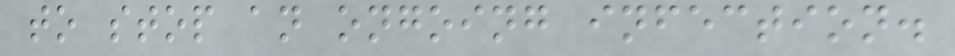to stop an ongoing infection.
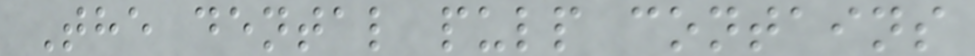The dental pulp contains
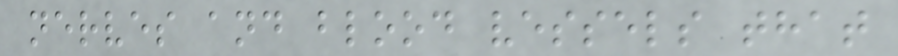nerves and blood vessels that
